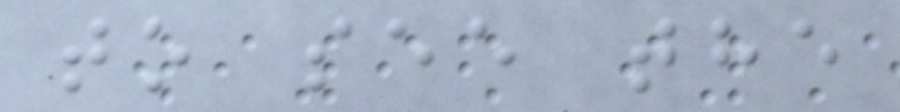to see the
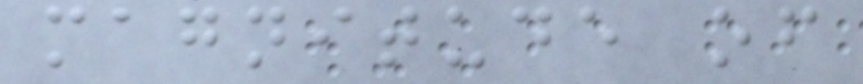magnitude of
